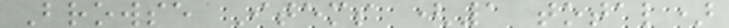Browse Items (1 total)
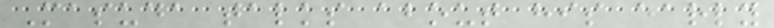Masuda talks about his early
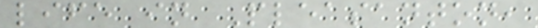life in Pleasanton,
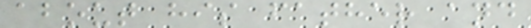about his father and
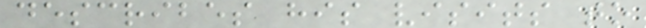describes his visits to
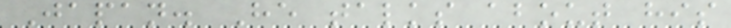Japan. He talks about his
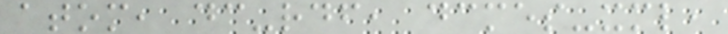atom, dc-rdf, dcmes-xml,
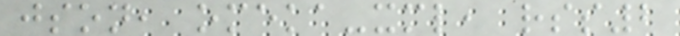json, omeka-xml, rss2
